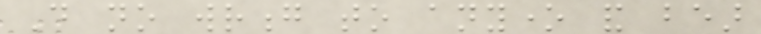Do no wrong to anyone and bear
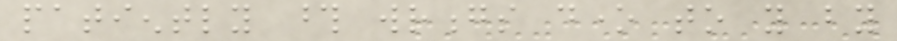patiently those wrongs done to you by
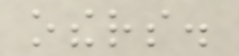others.
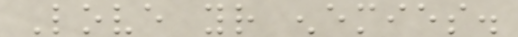Love your enemies.
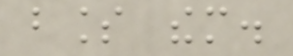bless them.
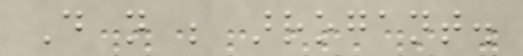Do not be arrogant.
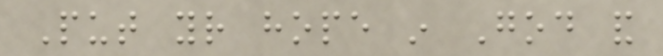Put your hope in God and
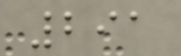291
